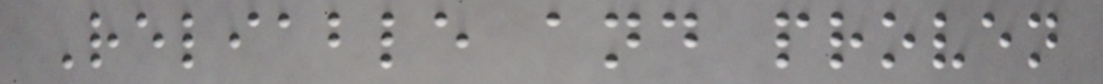Reliable and proven
